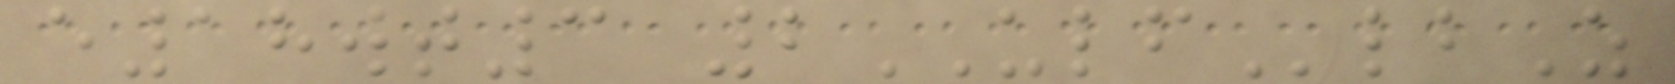e18wt3 2ULFlbZ
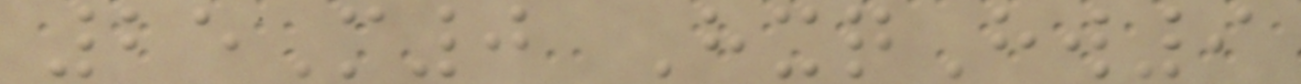25M0 HxqHw9
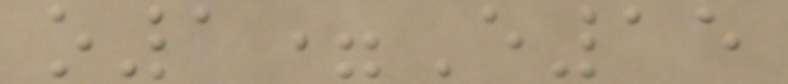o1=E15
